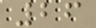26
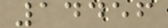14456
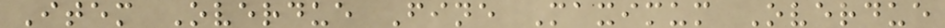Item Overdue Fine Maximum Overdue
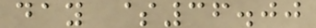day $36.00
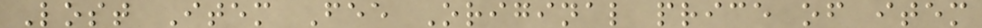Lost Item Fee Original price of item
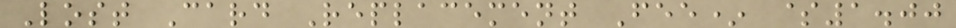Lost Card Replacement Fee* $1.00
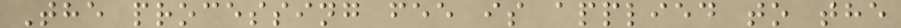The processing fee is applied to the
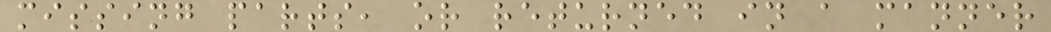missing parts, or returned in a manner
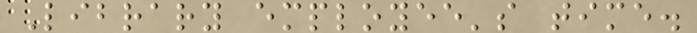Library employee's time.
